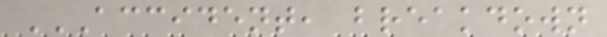ACCIDENT, BREAKDOWN
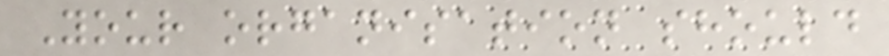Your organisation should
